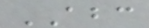ABC
